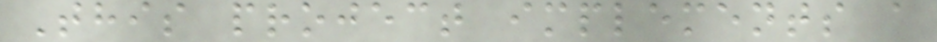This project implements a
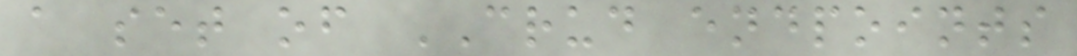a set of CRUD endpoints
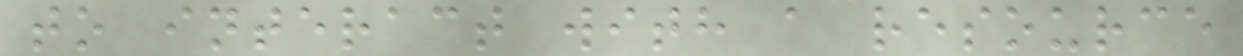to interact with a resource
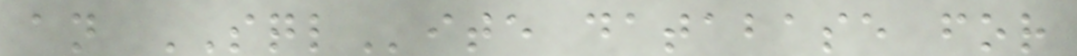an SQLite database for
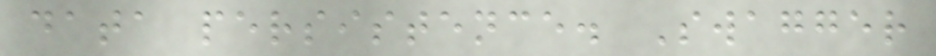data persistence. Swagger
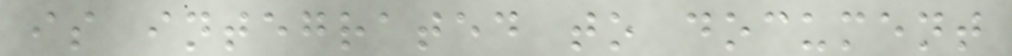is integrated to document
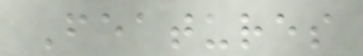Features
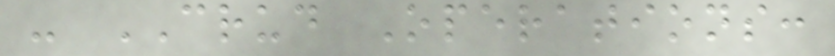- CRUD Operations:
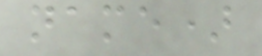name)
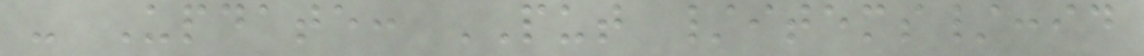- Update: PUT /items/:id
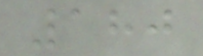180
